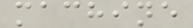machine
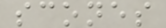scones
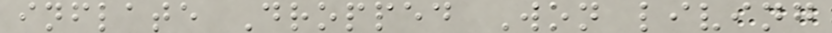inflate Dropped Won living
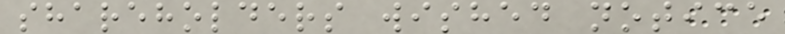shareholders wished notice
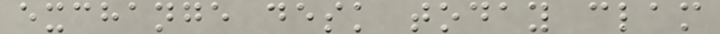exchange desk today clam
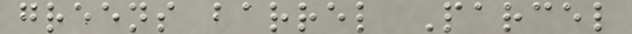greens barrel Parcel
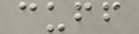cuff
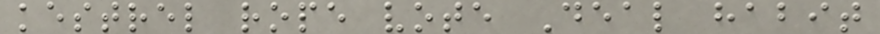kestrel rope vote Deal habit
